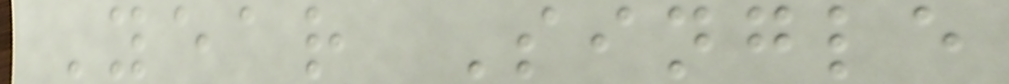Year Single
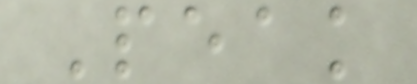Peak
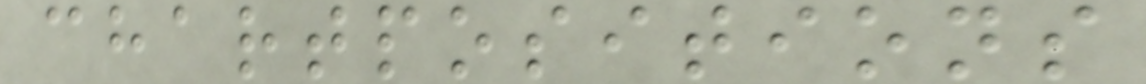chartpositions
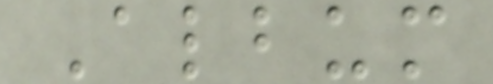Album
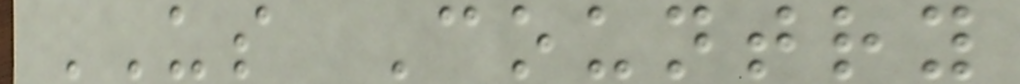US Country
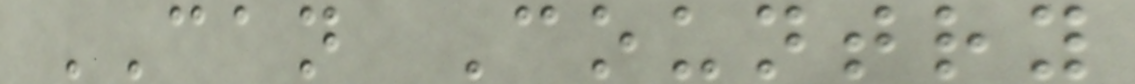CAN Country
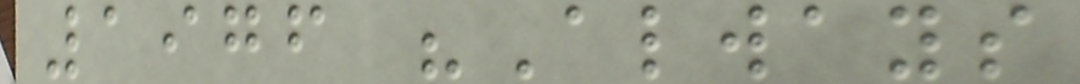1976 "Always
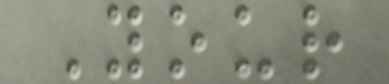Your
